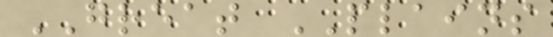GREAT PLAINS
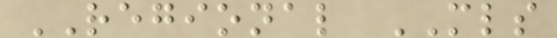REGIONAL MLS
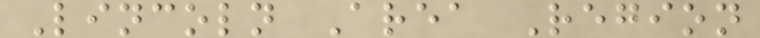Lincoln Area Region
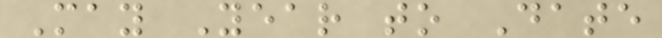May Year to Date
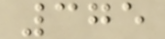375
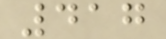417
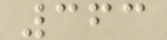363
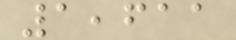1,611
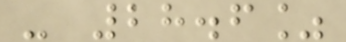- 28.6%
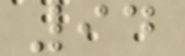94
